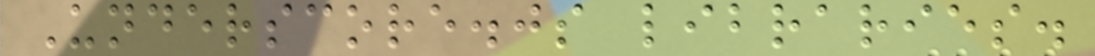Underscore.js libraries.
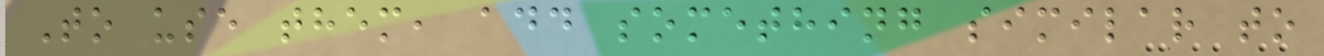To use them, add something similar to
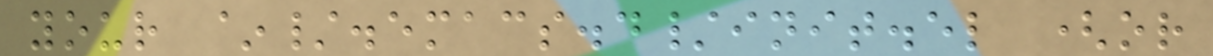your ~/.emacs.d/init.el (or
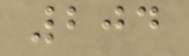204
